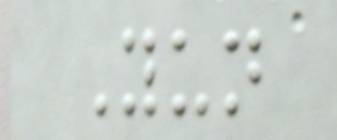Yun
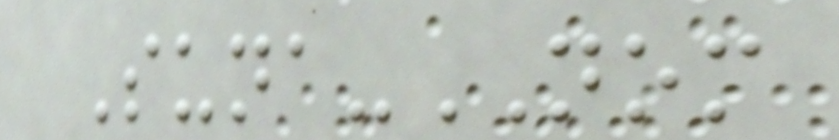Suna-NOM
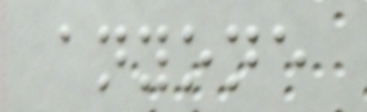anyone
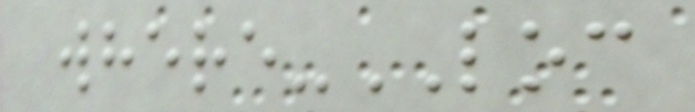where-LOC
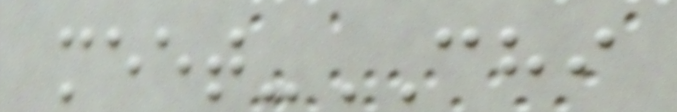meet-CHI
